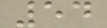54
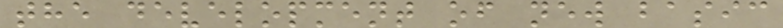the development of new basic
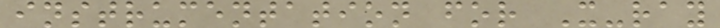instrumentation for X-ray
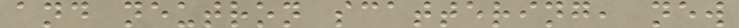and neutron scattering, new
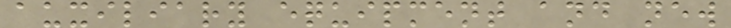auxiliary equipment and new
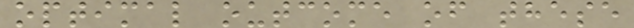optimal outcome of these
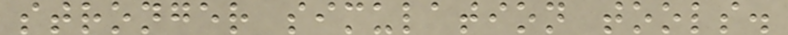stronger simulation tools.
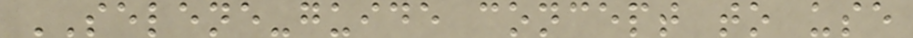SELENE-guide concept to use
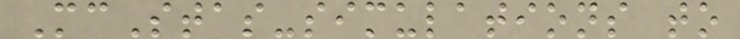McStas-simulations to
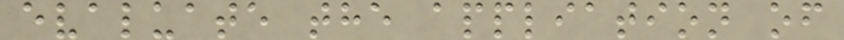evaluate the appliation of
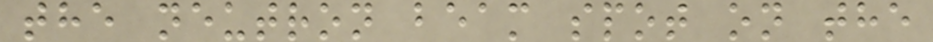the neutron beam spot on the
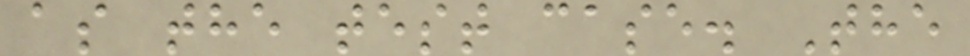as the test case. The
